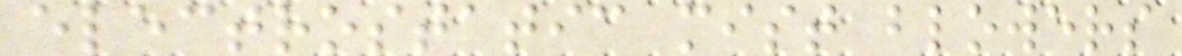electrostatic mist blowers
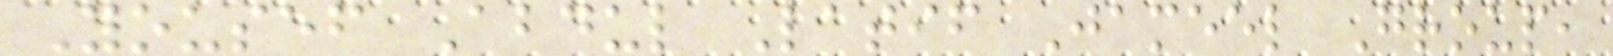Yousef Abdul Latif Jameel Group,
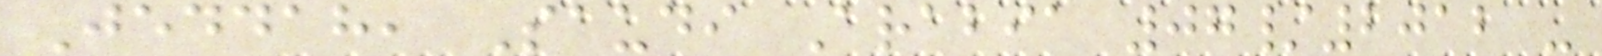Jeddah, Saudi Arabia 07/2012 -
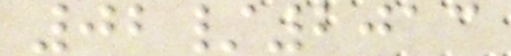02/2013
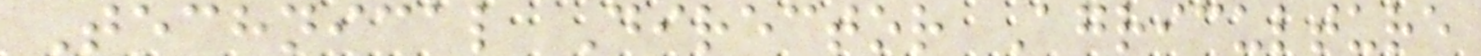Technical Director Agriculture
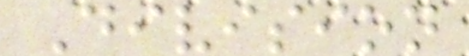Division
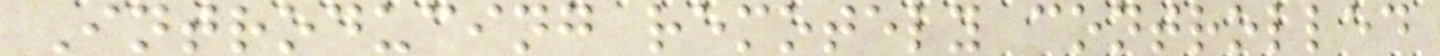Introducing remotely controlled
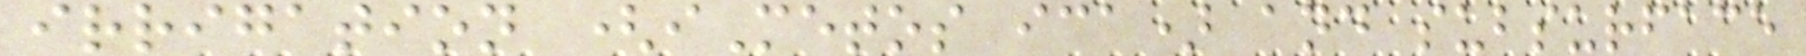irrigation (iMetos ica) and subsurface
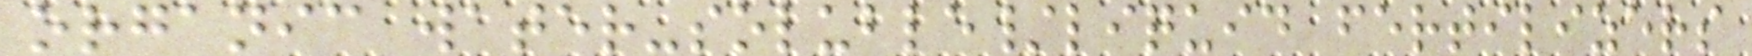organic water-soluble/liquid fertilizers
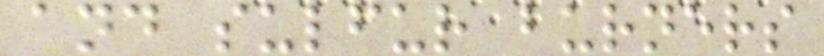and sulfur burners
